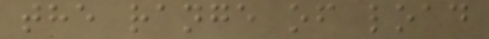the range of load
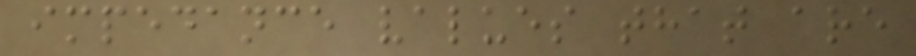impedance values that are
